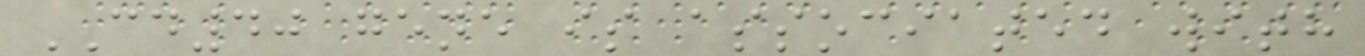CD40 gene is associated with
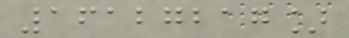16127217]
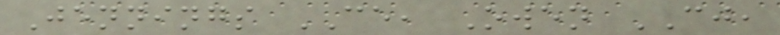Jennings CE, Owen CJ,
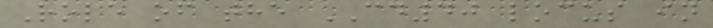Role of the CD40 locus in
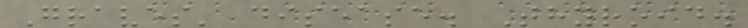Graves' disease. Thyroid.
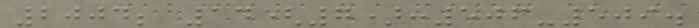2004; 14(7):506-509.
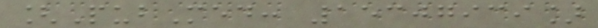[PubMed: 15307939]
